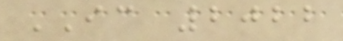IC 2022
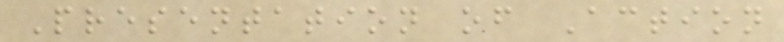Presentation of Action
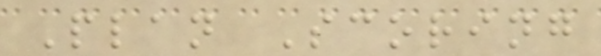Plan Scoring
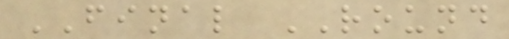FINAL ROUND
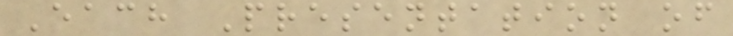Each Presentation of
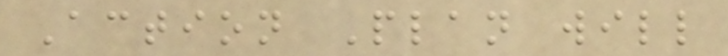Action Plan will
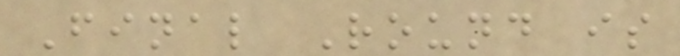Final Round is
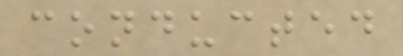conducted
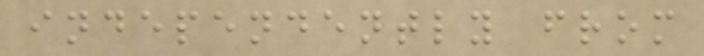independently from
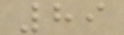89
